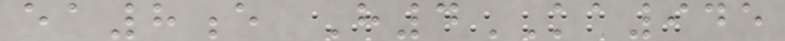ea8e H4KA945
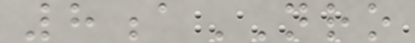8aNRO
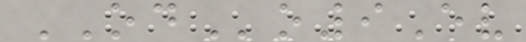ODo9Ev
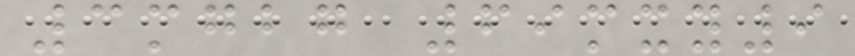3mgbg 69mxy9
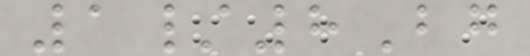1/8Bg
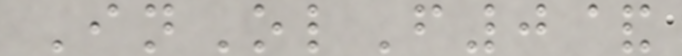InOlF0&
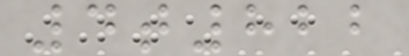4t822
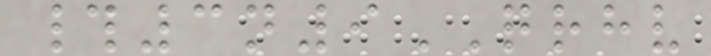#3n9QRHV
